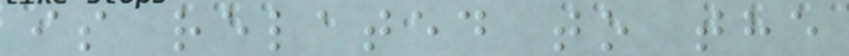is related to the
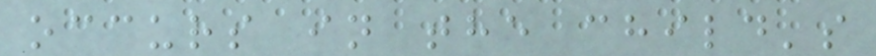occurs in the child's
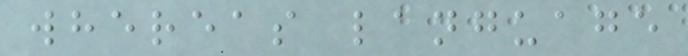whereas language
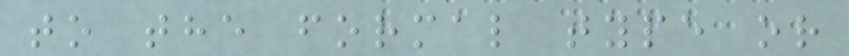to the formal type or
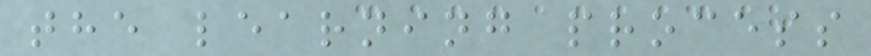the learning process
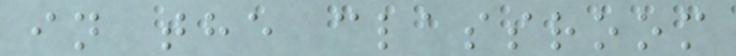in the classroom
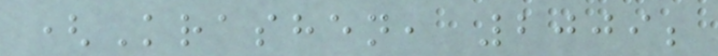(Krashen, 2009;
